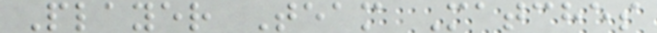Player Team Matches
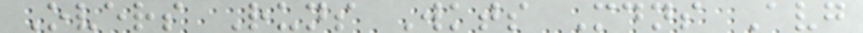Overs Runs Wkts Mdns Avg
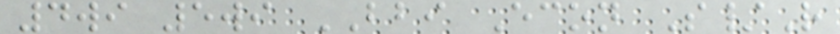4wi 5wi BBI Econ S/R
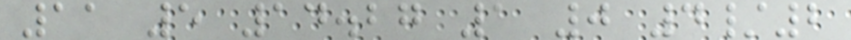11 5 14.27 1 0 4/2
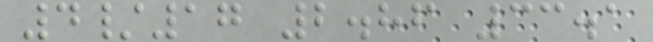4/17 2.86 33.1
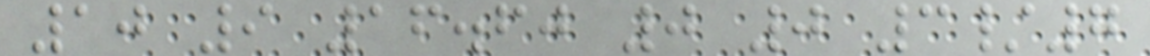10 9 16.60 0 0 3/7
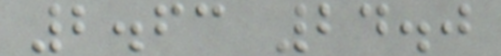2.63 24.0
